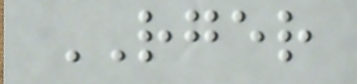RGER
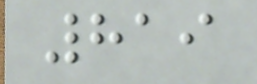819
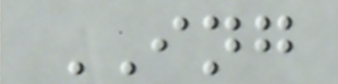ING
